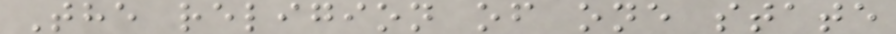The religion of one state
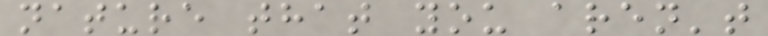nature that you aren't
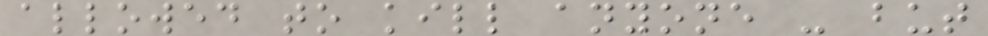allowed to kill anyone - but
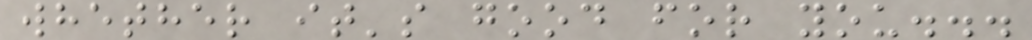whether it's good for you...
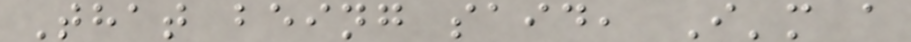That being said, I'm a
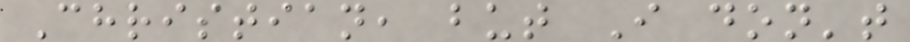Christian, but I don't
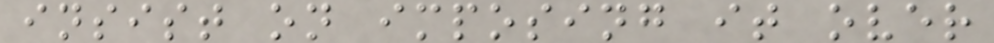insist on imposing it over
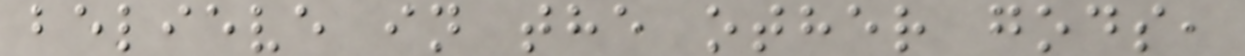believe in the other gods,
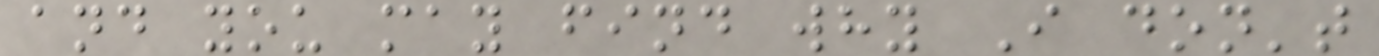and you may find why I don't
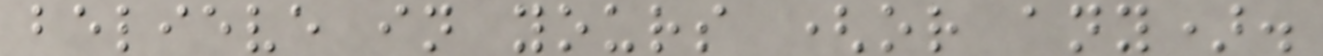believe in yours (or any).
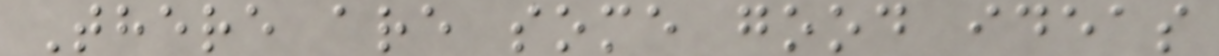There are some good ideas
